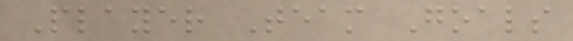Player Team Goals
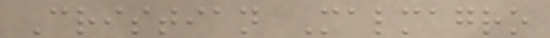Cristian Malmagro
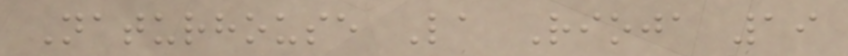Naturhouse La Rioja 19
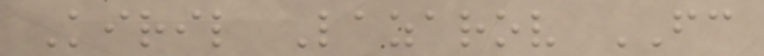Kiril Lazarov FC
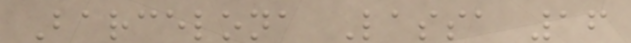Barcelona Lassa 16
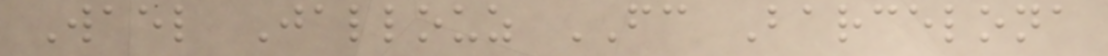Wael Jallouz FC Barcelona
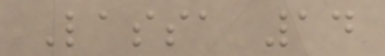Lassa 14
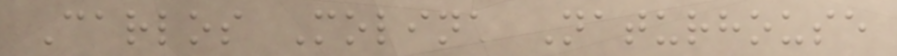Carlos Molina Naturhouse
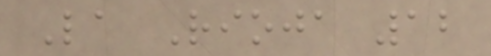La Rioja 12
